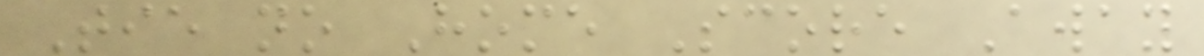Tie no Home Score Away
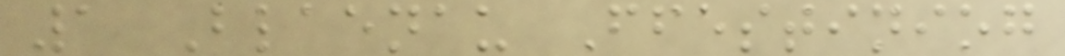1 Blaenau Ffestiniog
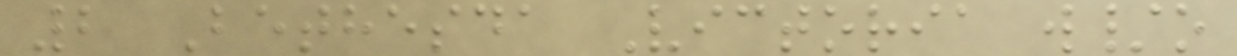2 Bethesda Victoria w/o
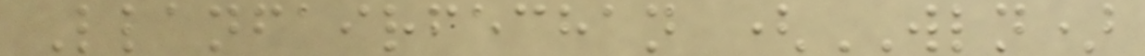Llanfairfechan (WLN)
